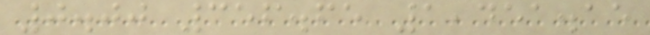0.00 356.65 1,451.15
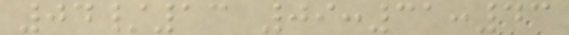04/13 09:31:43
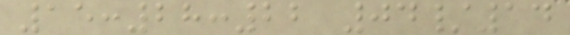15:28:22 04/14
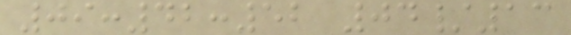09:42:52 04/13
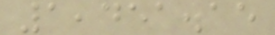1,451.15
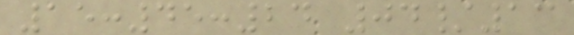15:45:24 04/13
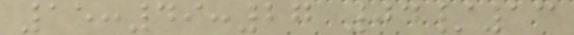15:49:27 04/13
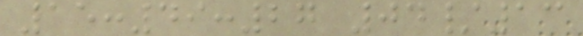15:49:27 04/13
